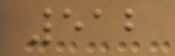512
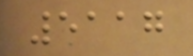5117
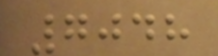7048
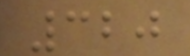320
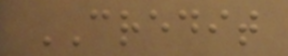CREDIT
